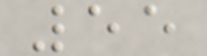55
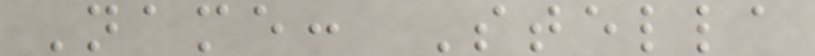Name: Stella
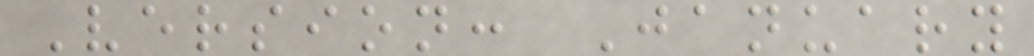Version: January
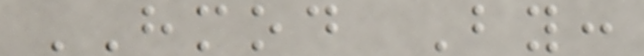HMOD By:
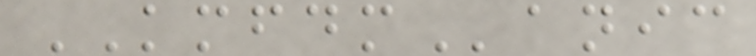KMFDManic
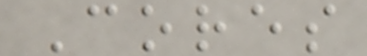Cores
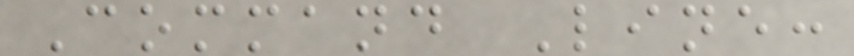Command Line:
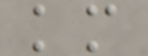km
